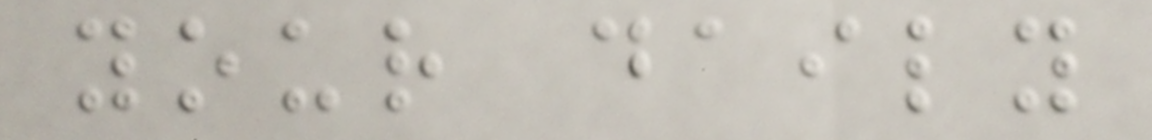your daily
